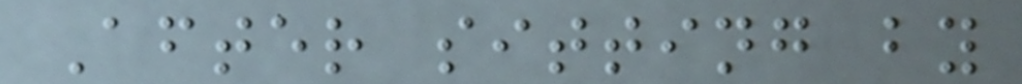After sitting by
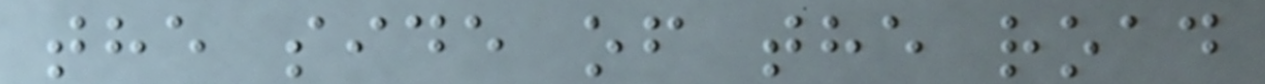the side of the road
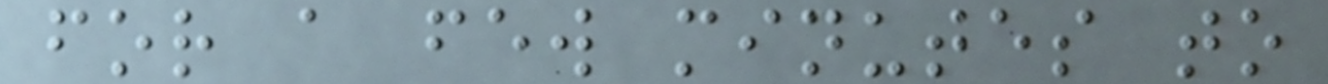for a few minutes to
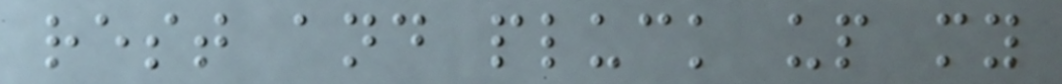rest and pluck up my
